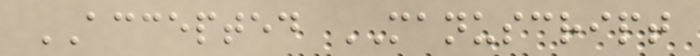ACCEPTED MANUSCRIPT
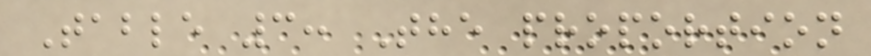Table 3: The proportion
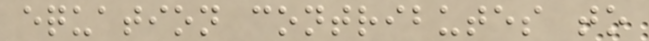equation contributes to
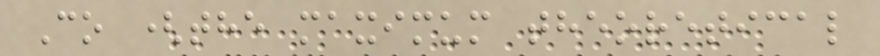Co (the maximum theoretical
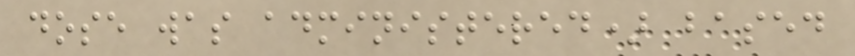dose was administered) based
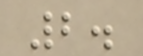2.
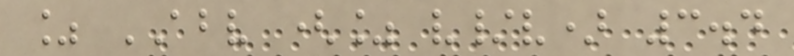% ABV (% v/v) 3.4
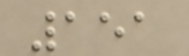151
